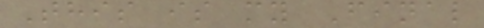This is my Final
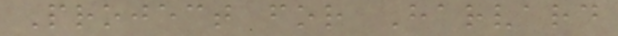Project for Harvard
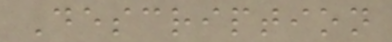Description
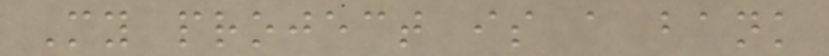My project is a bank
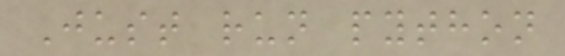Just run python
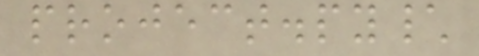project.py\
